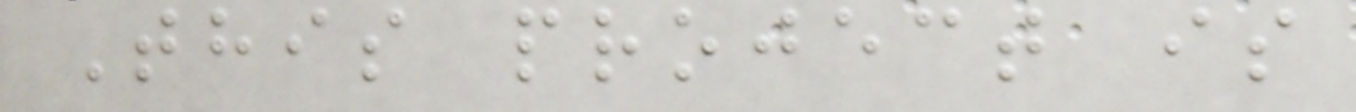This project is
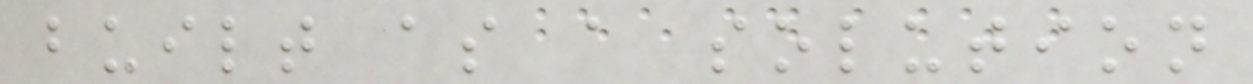built as a solution
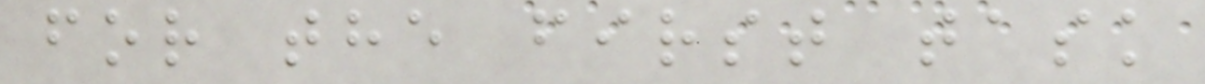for the first task
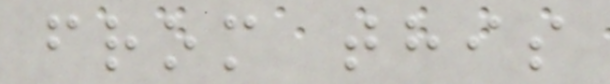from this
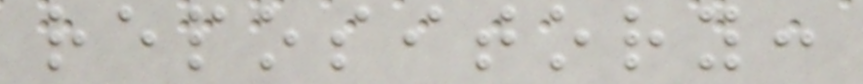repository:
